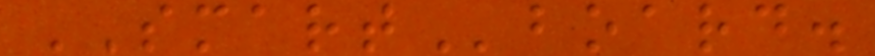SMARTboard.
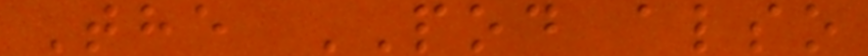The POD also
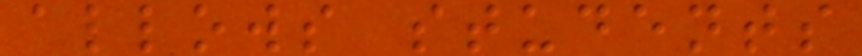allows students
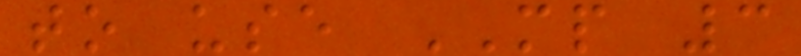to use MP 3
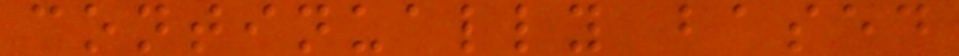continually based
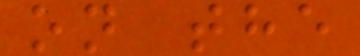on the
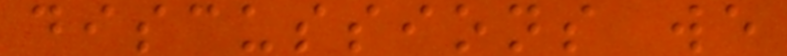discussions we
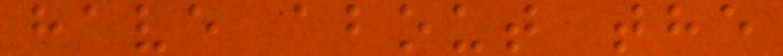have about the
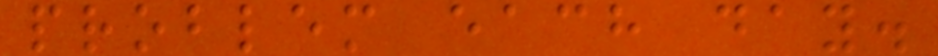problem each day.
